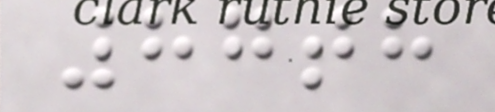87th
